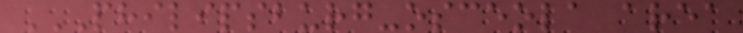PHILIPSBURG-OSCEOLA AREA
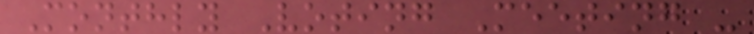Monthly Voting Meeting -
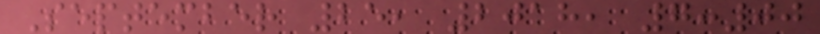September 25, 2018, 7:00
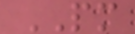PM
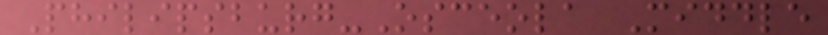Philipsburg-Osceola Middle
